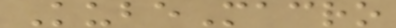KubeMacro
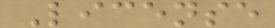License
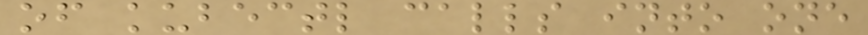of kubectl calls into one
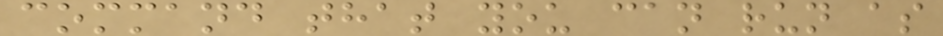command that you can run as
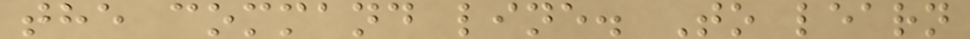the command line. To learn
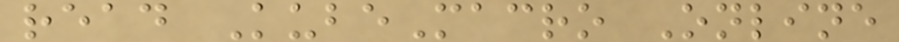read KubeMacro Online
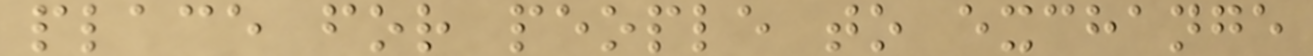place for people to exchange
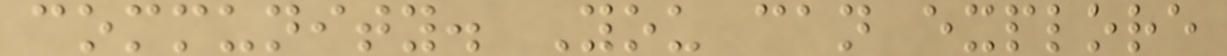community. You can explore
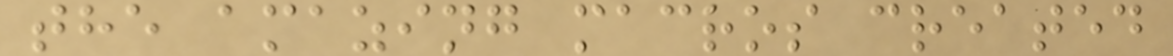the amazing macros created
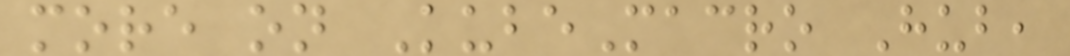more on KubeMacro Hub,
